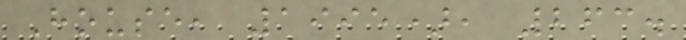House, 1995), 263.
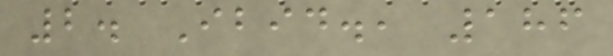2. Ibid., 186
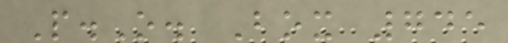P.O. Box 745
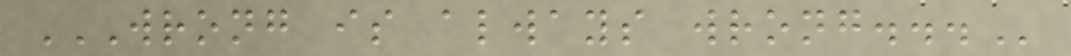WRONG IS ALWAYS WRONG...
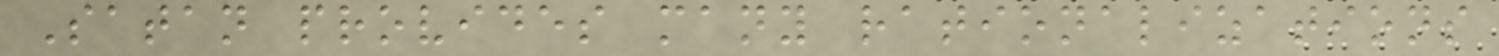Satan provides many rationalizations
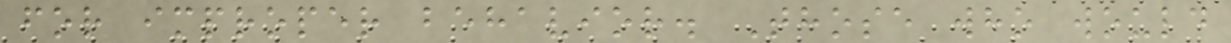for improper behavior. Those who would
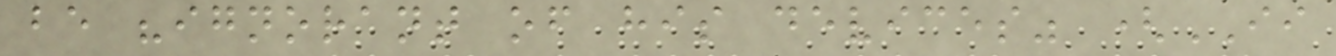be "ignorant of his devices" (II
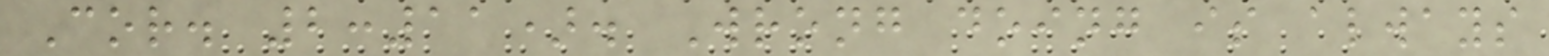Cor. 2:11). Wrong doing is always
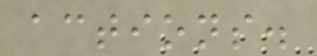actions.
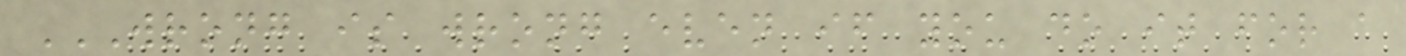WRONG IS WRONG EVEN IF YOU DO IT FOR A
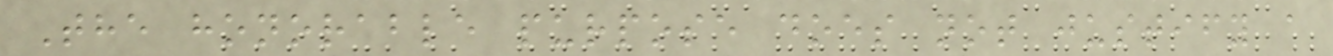The honorable purpose does not justify a
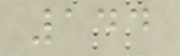144
